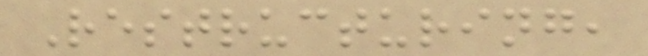Restructuring,
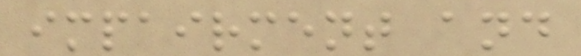impairment and
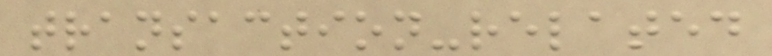transaction-related
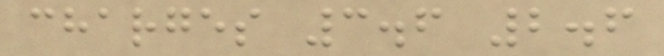charges 3.6 2.6
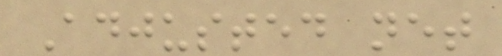Adjusted net
